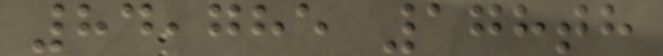84,785 178th
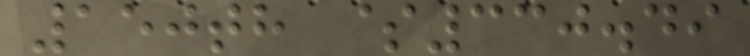150th $330.49
